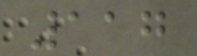117
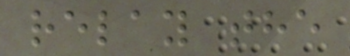relay the
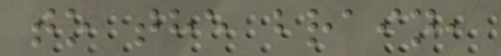to the brain,
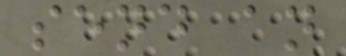send an
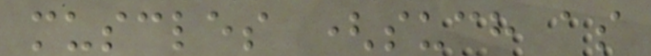muscles (such as
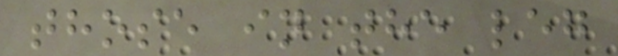those in the leg
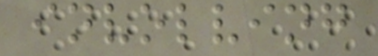involving
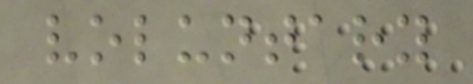voluntary
